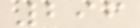296
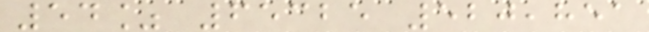54% 65325 520,851
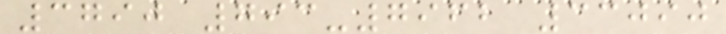3790 793-7962 33090
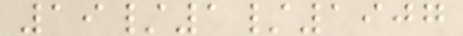19/1/1907
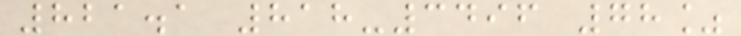821.1 818-3496 78%
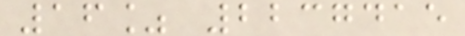16% 2237415
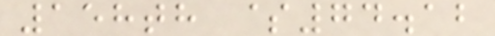158th $74.12
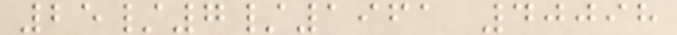25/7/1961 40098
